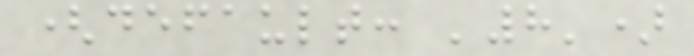(default: '8')
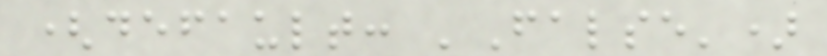(default: 'False')
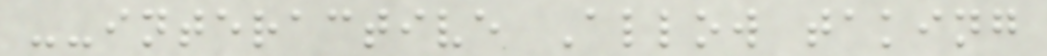--interactive Allow taking
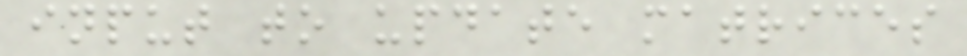input to update matrices
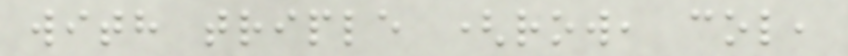with triple (row, col,
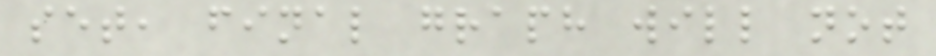set, final graph will not
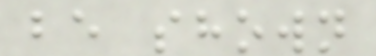be shown
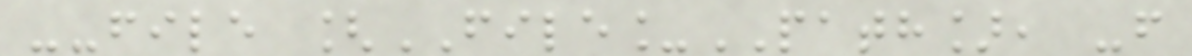--file [FILE_PATH], -f
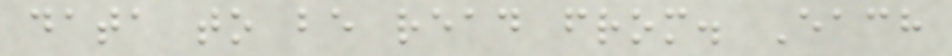data to be read from. Each
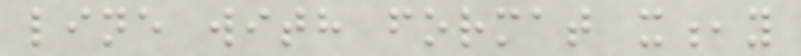line with format x,y
